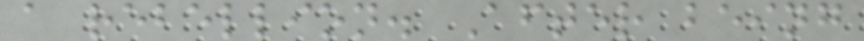a rebellion. After being
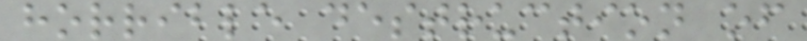horrible destruction of
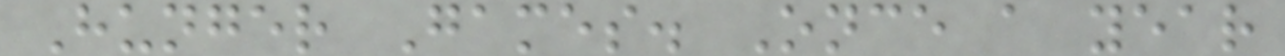Hunger Games. Once a year
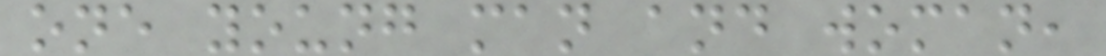one young man and woman,
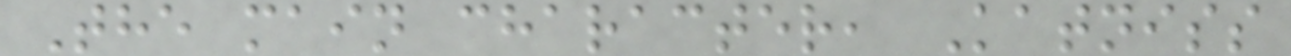The main character, Katniss
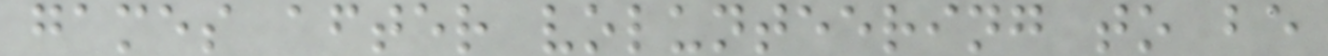games after volunteering to be
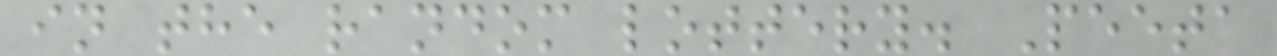in the random lottery. Peeta
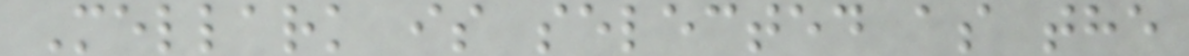Mellark is selected as the
